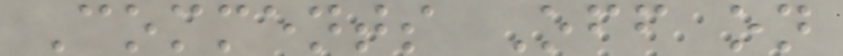Comments Off on
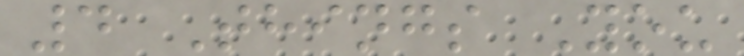4 Things You
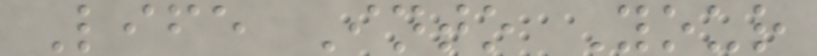Life Into Your
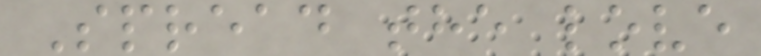Spread the love
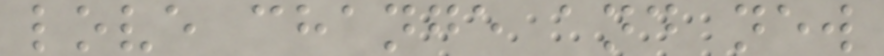love change and new
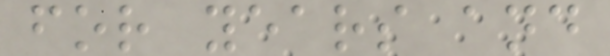for years and
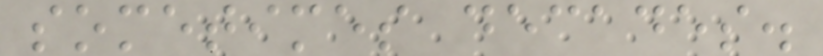sometimes decades.
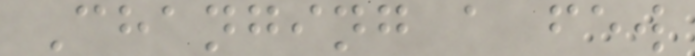Changing a few
